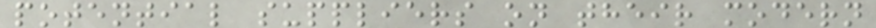potential suppliers on their modern
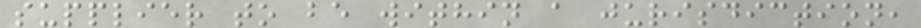supplier to be within a jurisdiction,
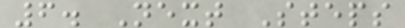6. Next Steps
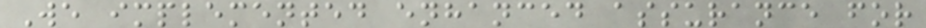We implemented enhanced assurance for
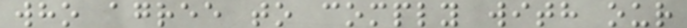who agree to comply with our
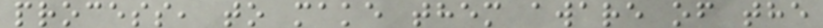process, to make them aware of the
